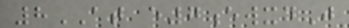8AT e7ewxdJ
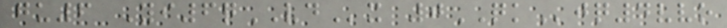gu6 Yi6qVDx 0QKjq4vvo
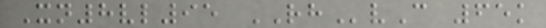Xn8vl95 RHvC 65k
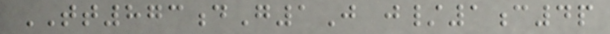TT873dG1J j/1c4p
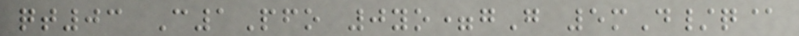qt03 C1Pfo 0yo=gG 5mD/q@
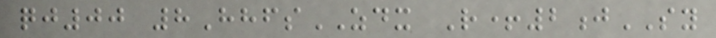qj00 8HhfsZDX R+2jSY
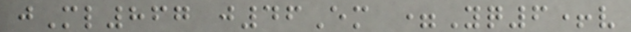jMl867 j46Em =Yq6+v
